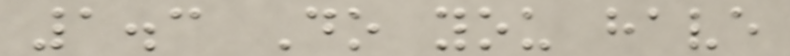1.3 Do you have
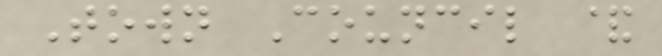Town Council &
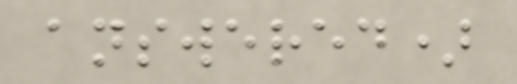answered)
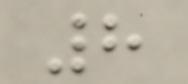8
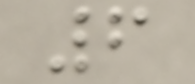6
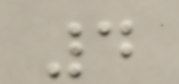4
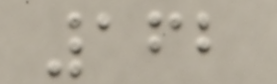162
